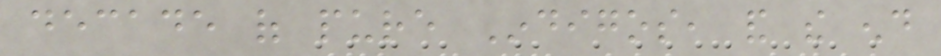decade of pure Indigos, and the end
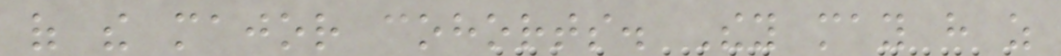of the major cohorts. They may have as
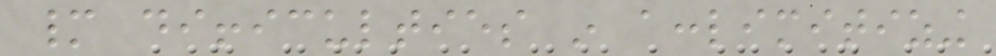many difficulties in acclimitizing
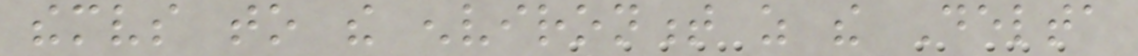themselves to the environment as the Delta
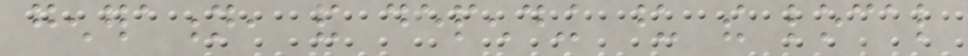generation, and depending upon the local
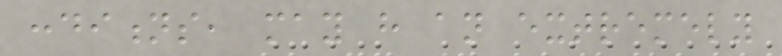conditions, may have an extremely
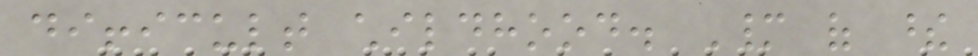difficult childhood. Many of these
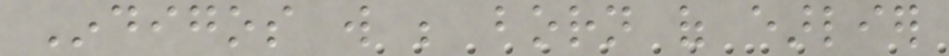Indigos will be born of earlier
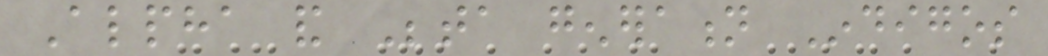Alpha and Beta generation Indigos
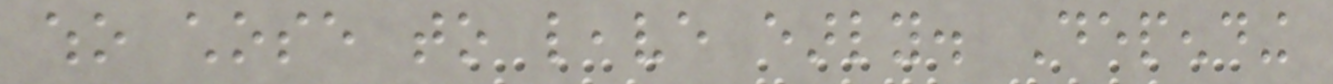who chose to leave early. Depending
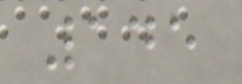145
